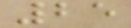25
